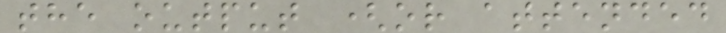the output (or attended
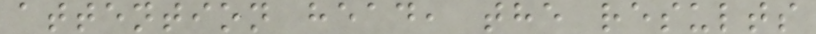attention head, the results
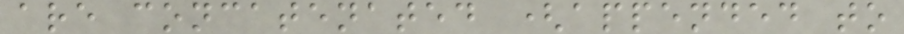are concatenated (appended to
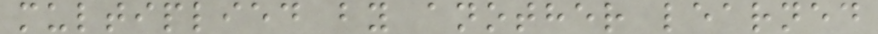multiplied by another learned
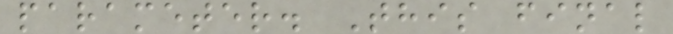parameter. This final
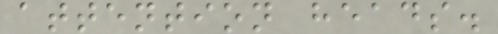attention heads.
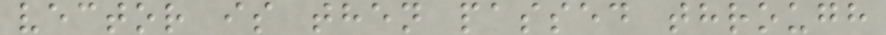vector is then passed through
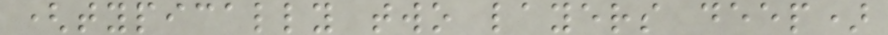(typically two layers deep)
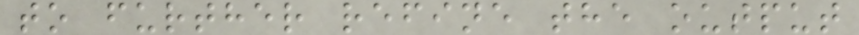to further refine the output
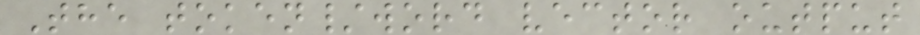The token/word vector output
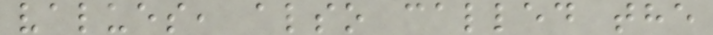values, also called the
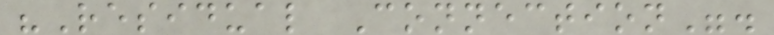"Residual Connection".
